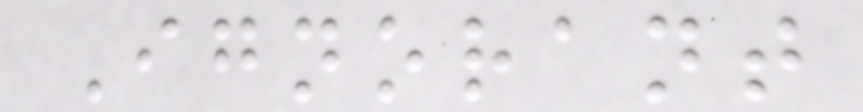Ignorant
